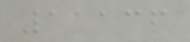11136
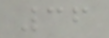36
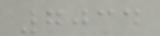7034
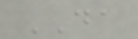DA
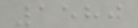1580
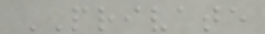PRIVATE
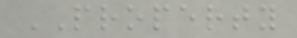PROPERTY
